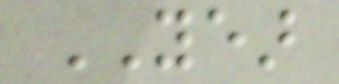YEAR
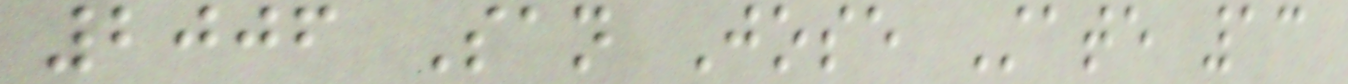2006 San Jose State 13
